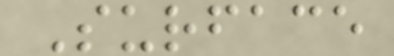Surface
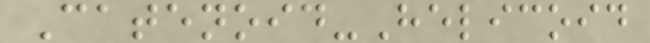Catenoid-Helicoid
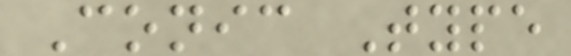Conic Type
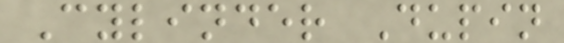Cylinder Dupin
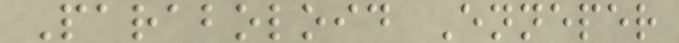Paraboloid Enneper
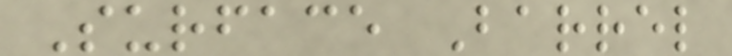Surface Barrel
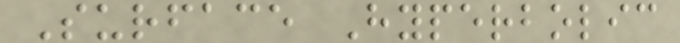Surface Hyperbolic
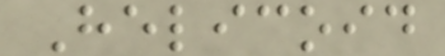Helicoid
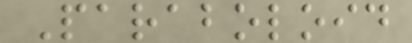Paraboloid
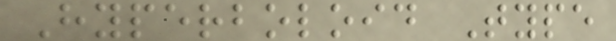Hyperboloid Type
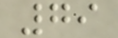79
